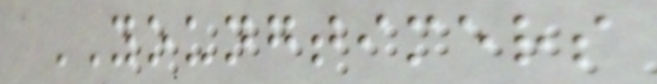YOUNGTIMERS
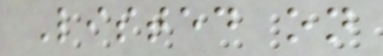Listed on
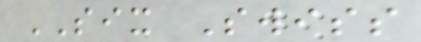SIX Swiss
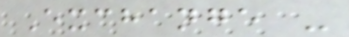Exchange -
